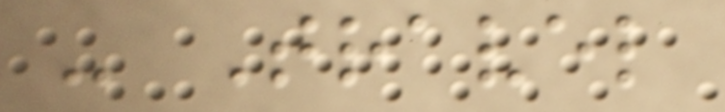- Travel
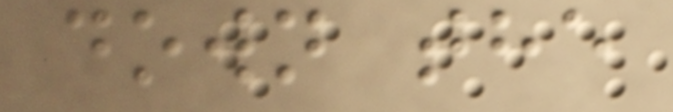down the
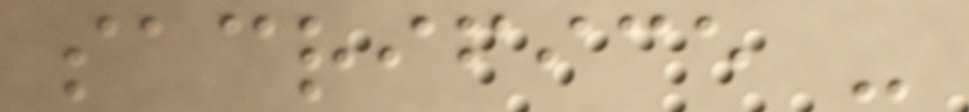sacrifice -
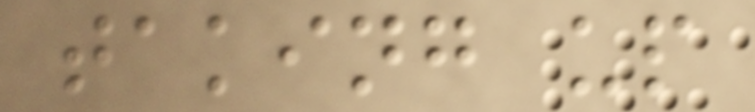taking up
